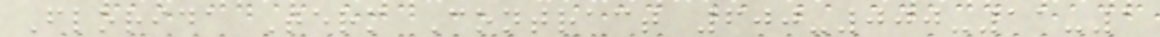Florida Term Contract 600-000-11-1
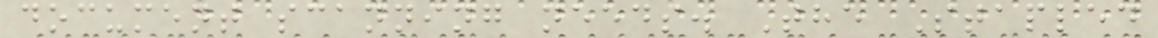document scanning needs. The Stapled
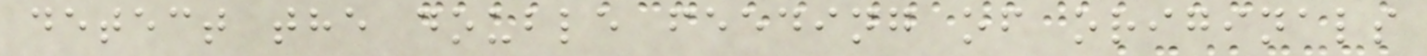detect the double feeding of originals
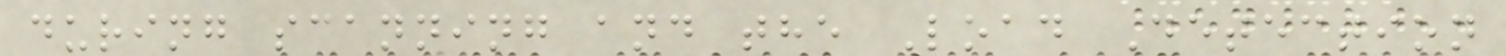during scanning and the Load Detection
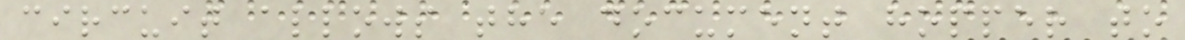circuit allows the document hopper to
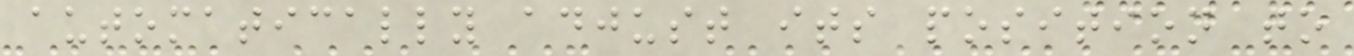automatically adjust its position to
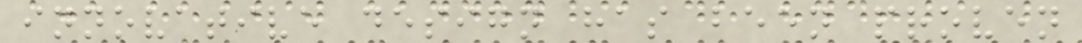innovative design has been proven
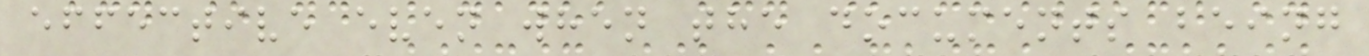effective even when the documents being
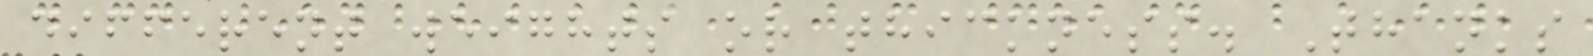different weights or thickness. Thanks
